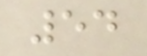54
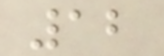12
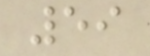59
